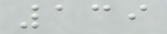139
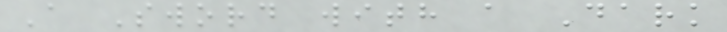A Sword with a Dark
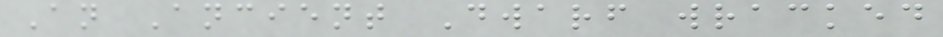An Ancient Dwarf wracked
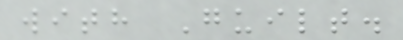with Guilt.
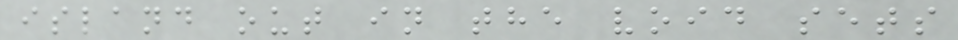island out in the void sets
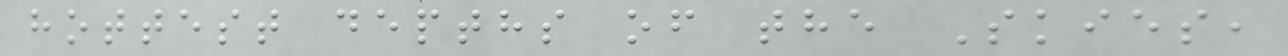hottest depths of the Skies,
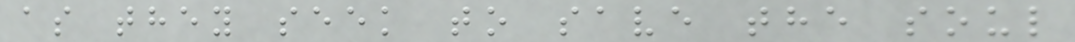as they seek to save the soul
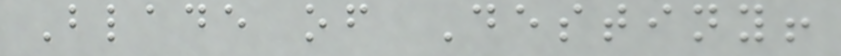Blade of Destiny!
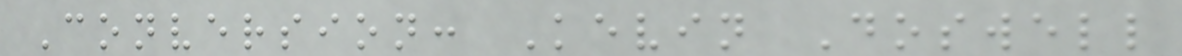Conversion: Kevin Doswell
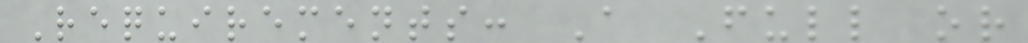Requirements: A Full or
